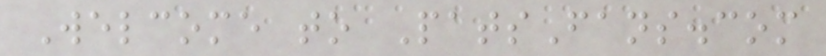Welcome to PatsFans.com
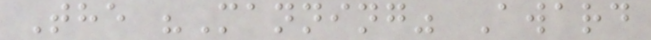The "Manning" Award
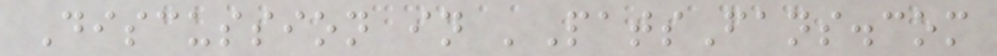Discussion in 'PatsFans.com
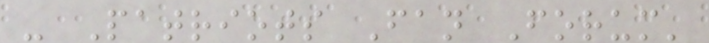- Patriots Fan Forum'
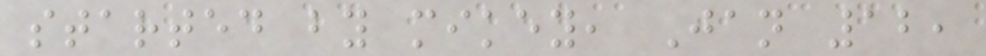started by mikey, Jan 12,
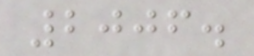2006.
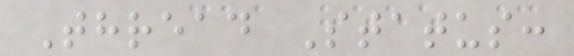Thread Status:
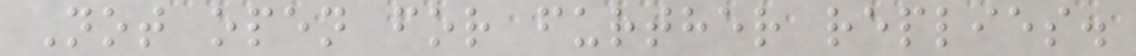Not open for further replies.
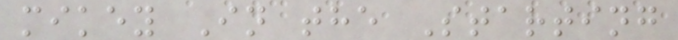mikey In the Starting
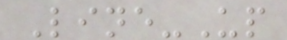Line-Up
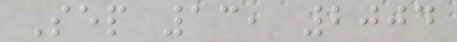Sep 13, 2004
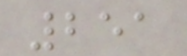251
